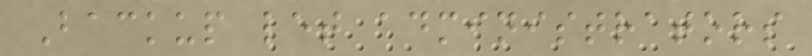Backup let administrators
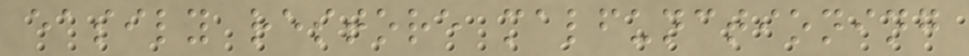easily restore malfunctioning
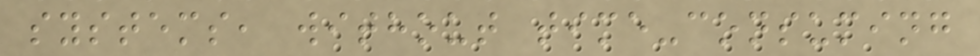systems, without time-consuming
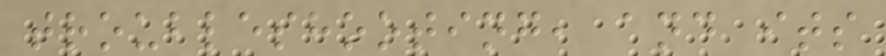troubleshooting, and its
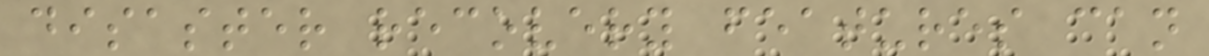disaster recovery features can
